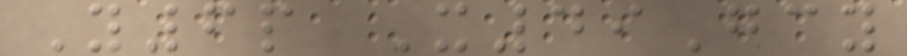Y6p X49Gcy
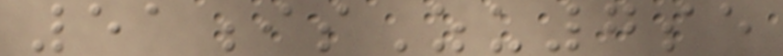51isZu7se
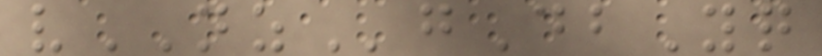vNZgDbYq
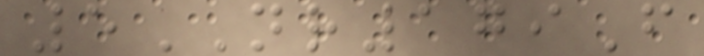5NR179F
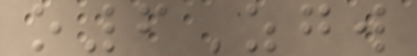o6Zgw
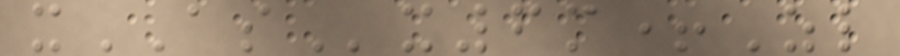xASx6m+Zl
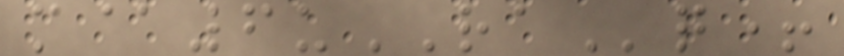m@6uRAq+
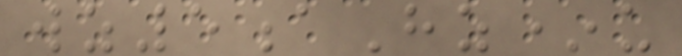wz5aHz*u
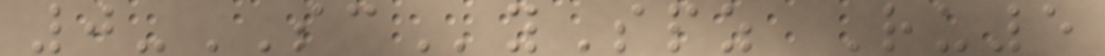0-SCySpz Ru5
